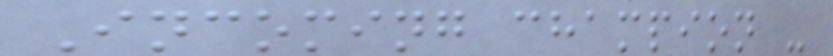Incoming champion -
